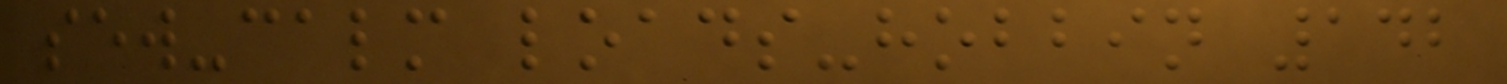sew-calm loads-hobbin 142
